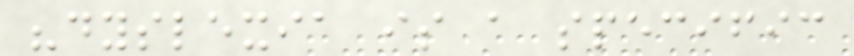"dyslexia is a specific
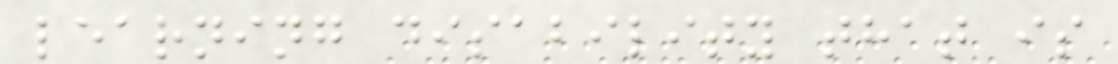learning disability that is
